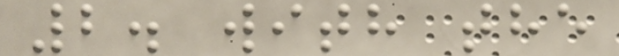2. with the
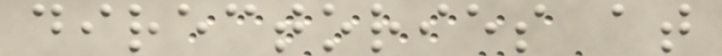directories at
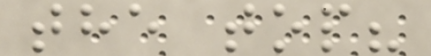the top?
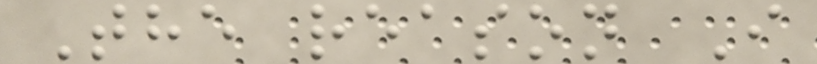The reason I
